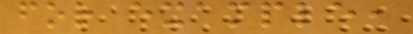for example,
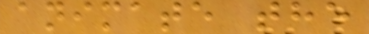animate the
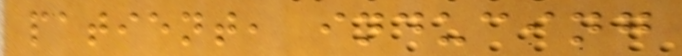patient, inducing
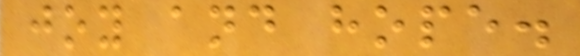joy and hope.
